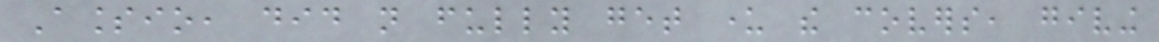Alessio, did not fully get under the covers, giving
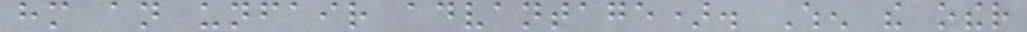him an unfair advantage). When the other
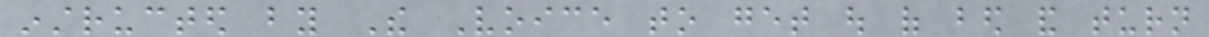instructed by The Voice to get out of bed and turn
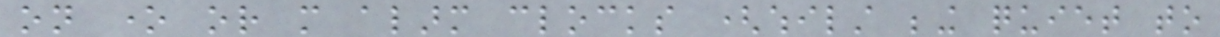on one or more alarm clocks (whilst being quiet to
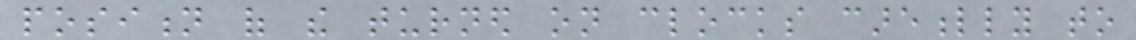position of the turned on clocks carefully to
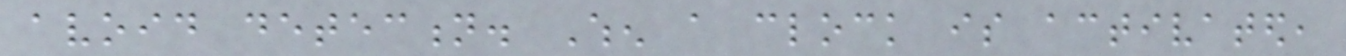avoid detection. When a clock is activated,
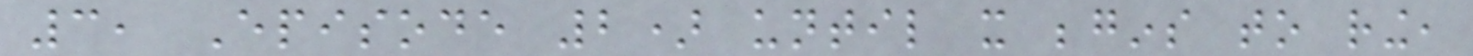3, Episode 2) until it begins to ring,
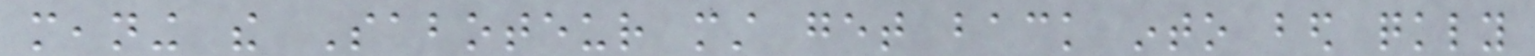meaning the Saboteur must get back into bed quickly
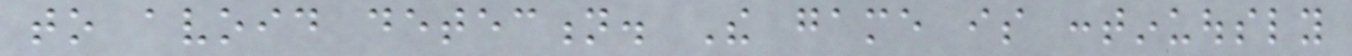to avoid detection. The game is continuously
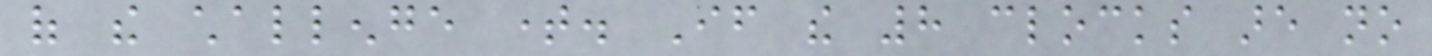of the challenge time. If the 8 clocks are no
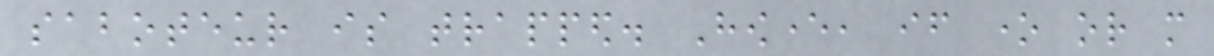saboteur is trapped. However, if one or more
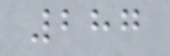287
